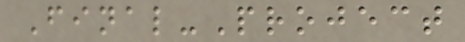Final-Project
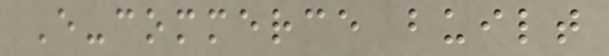E-commerce built
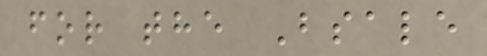for the Bsale
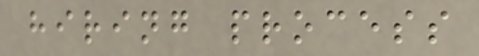hiring process
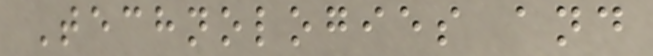Technologies and
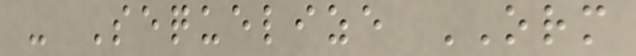- Sequelize ORM
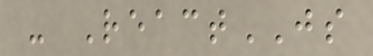- ReactJS
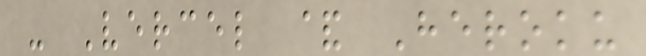- Vercel & Heroku
